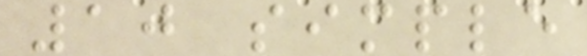10 simple
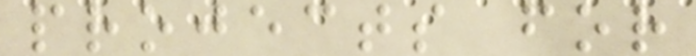projects for
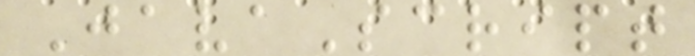JavaScript
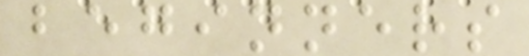beginners
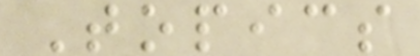Topics
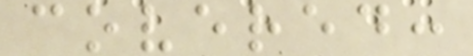covered:
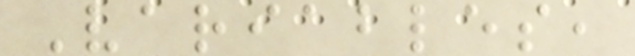Variables,
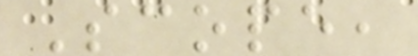Scope,
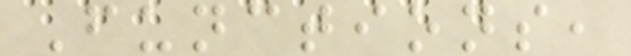Functions,
